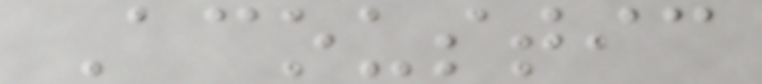Acoustic
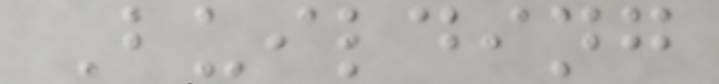Building
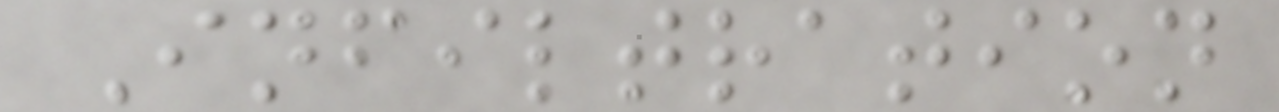Infiltration
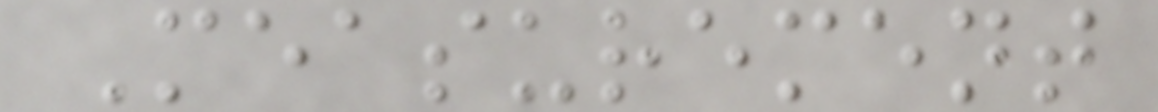Measurement
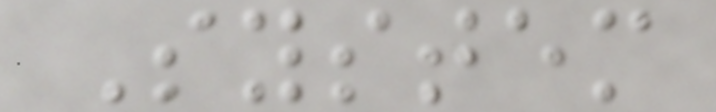System
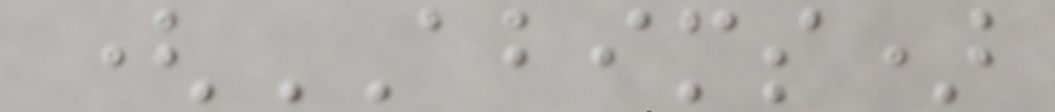(ABIMS)
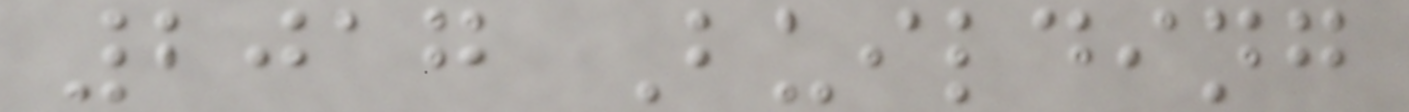2017 Building
